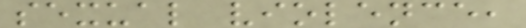sexual violence,
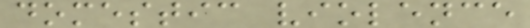domestic violence
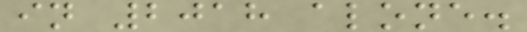in 2018 alone.
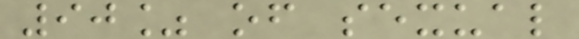90% of sexual
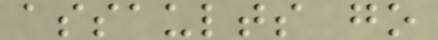assaults go
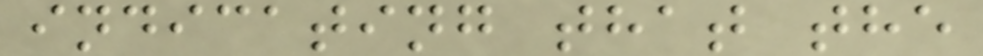indicating that the
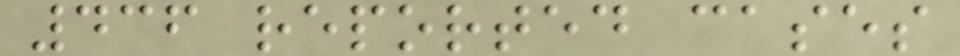436 reported cases
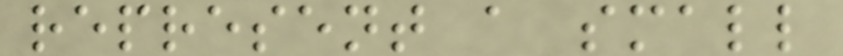represent a small
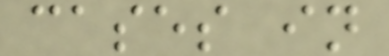cases in
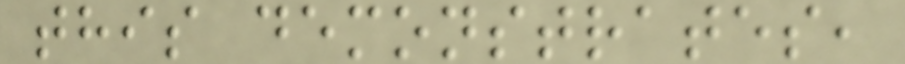this demonstrates,
